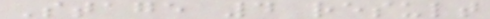Stage 4 result
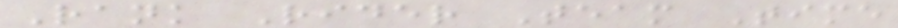Rank Rider Team Time
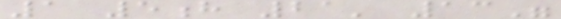1 5h 21' 13"
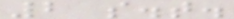2 s.t.
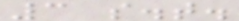3 s.t.
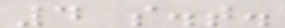4 s.t.
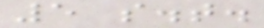5 s.t.
